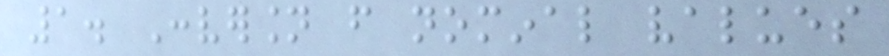1. Conversion from nominal values
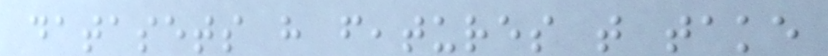datasets have features that take
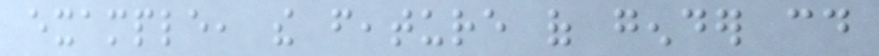example, the feature of gender could
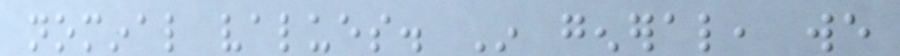nominal values. In general, we
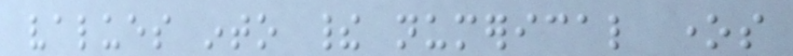values into their numerical ones
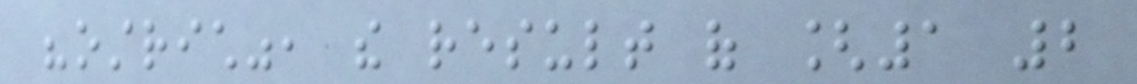"ostrich", the result of [1 2
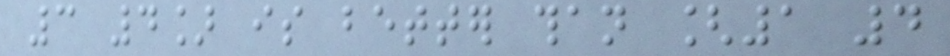3 4] is better than [1 4
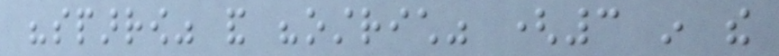"sparrow" and "ostrich" (3 in the
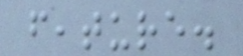feature.
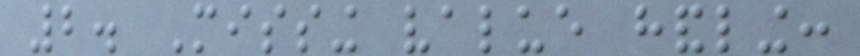2. Missing value handling:
